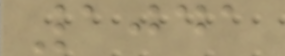1041
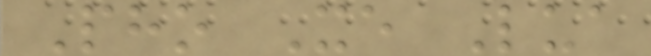Pho Xe Lua
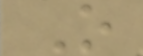O
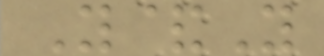Y&Y
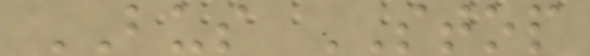BUS STOP
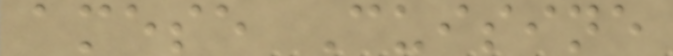amese Cuisine
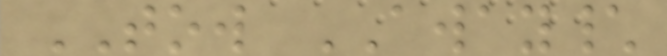TOW AWAY\
